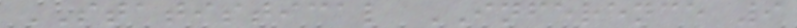STATISTICAL INFERENCE 9
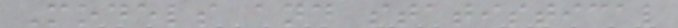Models and statistical
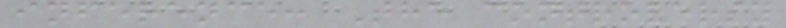inference: The controversy
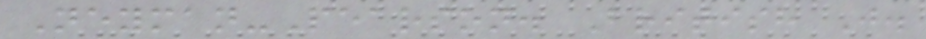Neyman-Pearson. British J.
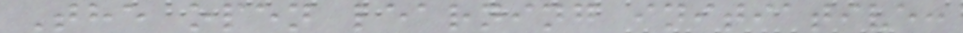The open learning initiative:
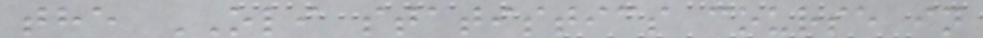the OLI statistics course in
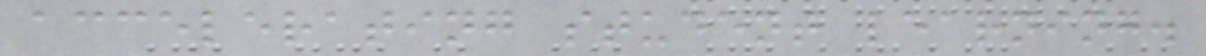accelerating student learning.
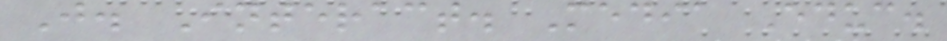J. Interact. Media Educ.
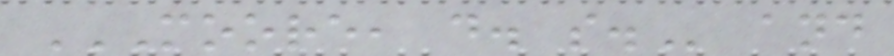MOORE, D. S. and
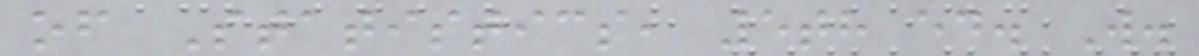of Statistics, 5th ed. W.
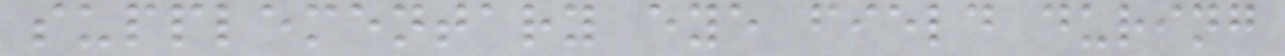supplementary eye field during
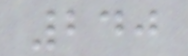240
